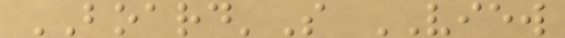BOARD'S VIEW
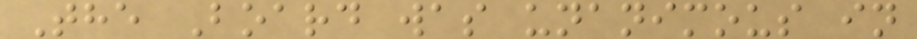The Board was unanimous in
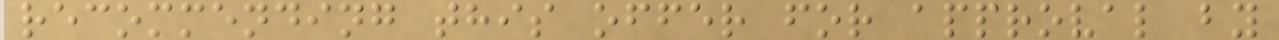recommending this offer for approval by
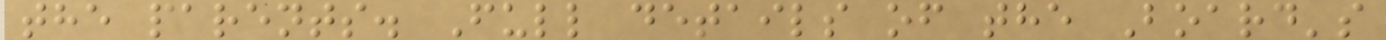the parents. Full details of the Board's
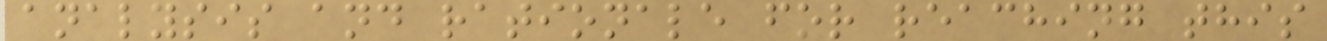analysis and rationale for reaching this
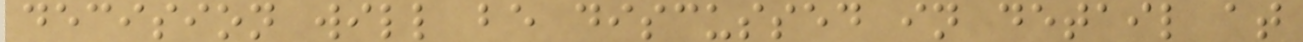decision will be discussed in detail at
